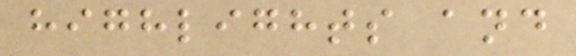highlights and
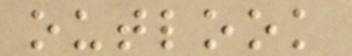outlook
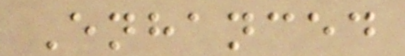Enhanced
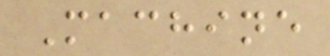Machine
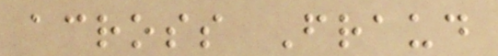across Fraud
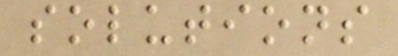solutions
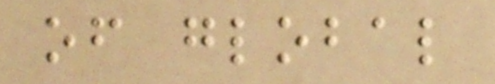of global
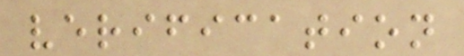verification
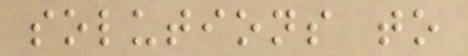solutions to
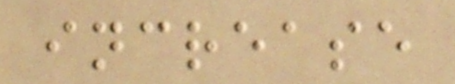increase
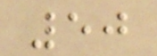50
